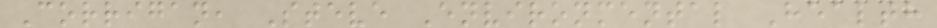Corrigan, Steve Environmental Health
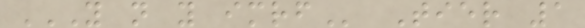Y N Y IMRF Tier 1
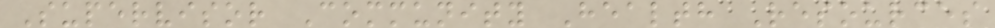Supervisor Community Health Resources
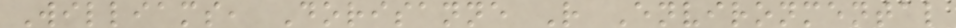Williams, Dorisanne R Environmental
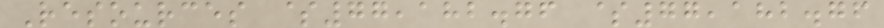Resources $77,182.76 $77,182.76
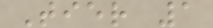Tier 1
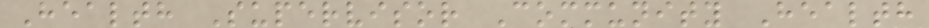Health Supervisor Community Health
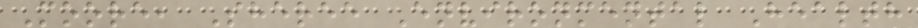Moore, Sheree Environmental Health
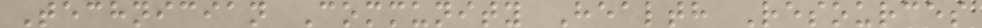Technician Community Health Resources
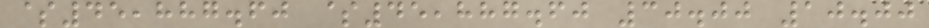$45,887.60 $45,887.60 30.00 10.00
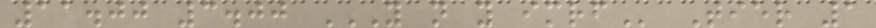11.00 3.00 Y N Y IMRF Tier 1
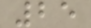25
